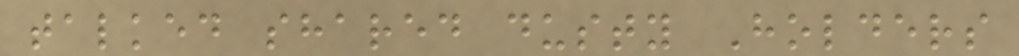talked shared dusty Holders
